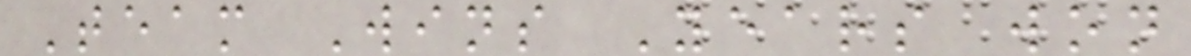Team Wins Years won
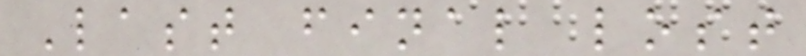Last final lost
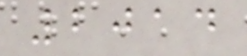2014
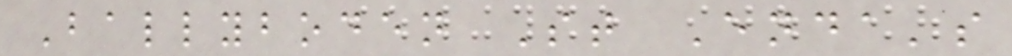Ballyboden St Enda's
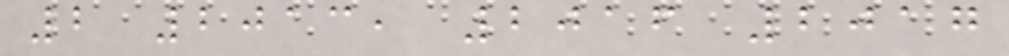2 2013, 2016 2017
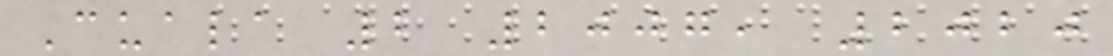Cuala 2 2007, 2020
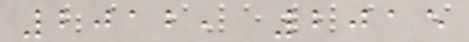2012, 2015
